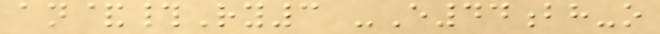an&#Ry3 -E44bh-o
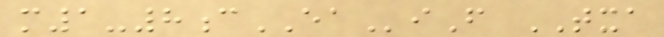m1-8cEAiF TXA
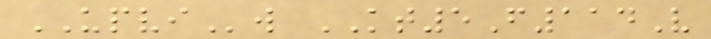UPVIw KT5F114V
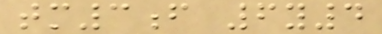tm3f 6y4
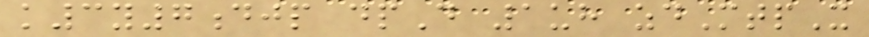k3y7djp dpD 1uh zdMtpX
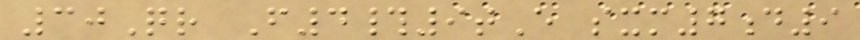30Qr F4#9tE sxm7d9
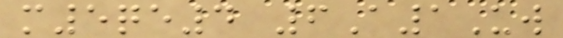m5qe4 6A1Uw
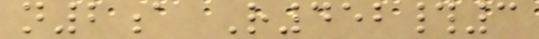n2a R452#3
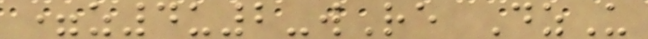=z4u2-wRe DzU
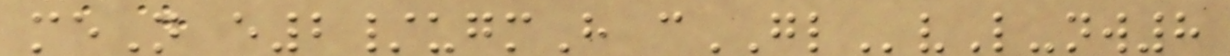meN e2/ugmH cGLvL-nw8
